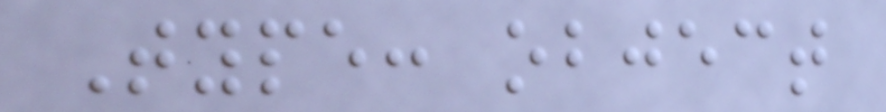Type: object
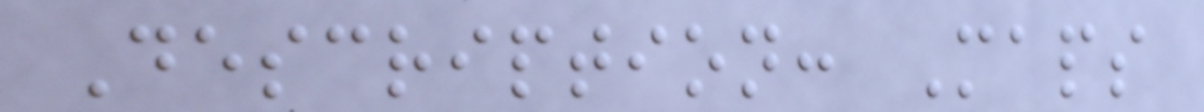Description: Maps
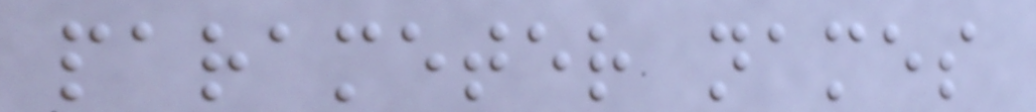parameter names
